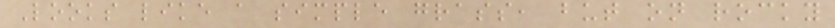Looks like a simple grass, but on rocky
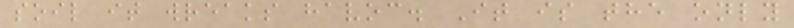soil it wreaks havoc. It is the only
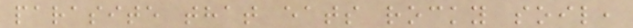parasite that eats rocky soil,
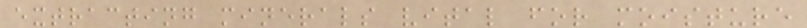extracting minerals vital for moisture
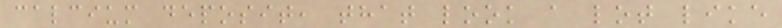calcium deposit, that look a lot like
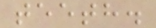teeth.
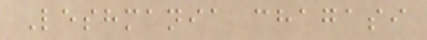Leshmania chagasi
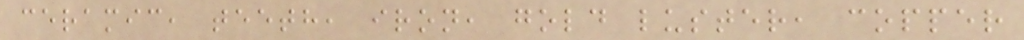ceramic, teeth, iron, gold luster, copper
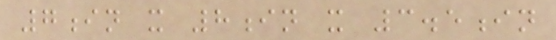7in x 8in x 3.5in
